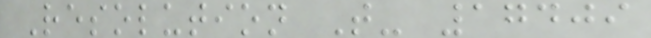Resolution T- 17409
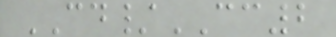CD/CC2
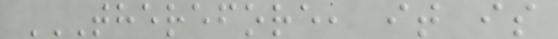THEREFORE, IT IS
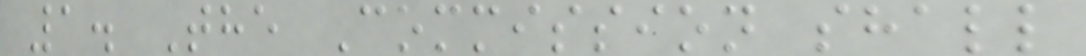1. The Commission shall
